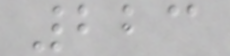223
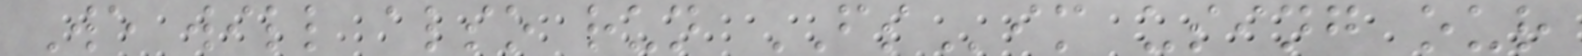We will also run FSim using our
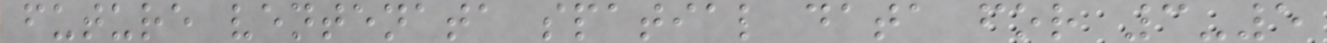future ventenata spatial data for 3-5
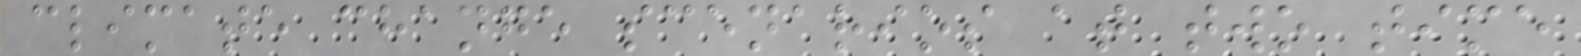climate change scenarios at two time
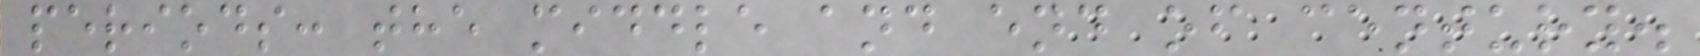periods: the middle and end of century.
